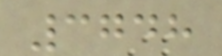3748
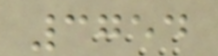3754
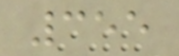355
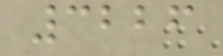3226
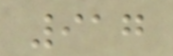917
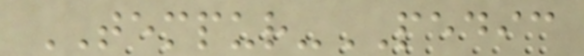TEMPUR-PEDIC
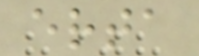erta
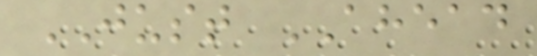JUST AHEAD
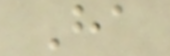Ha
